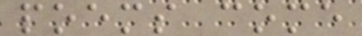poems come
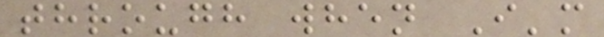through when I'm
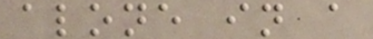alone in a
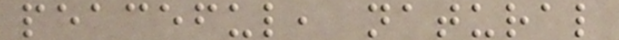peaceful, natural
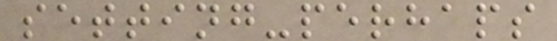setting-perhaps
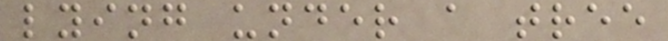lying under a tree
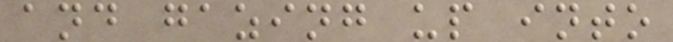and gazing up into
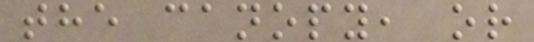the canopy, or
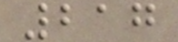217
